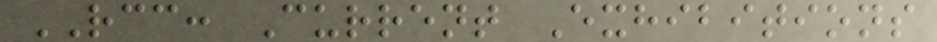RCC: Current Exhibitions
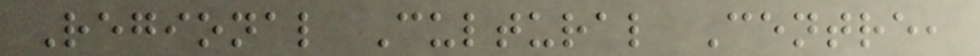Regional Cultural Centre,
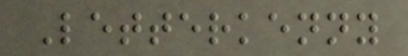Letterkenny
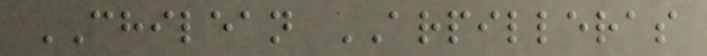CHILEAN ARPILLERAS
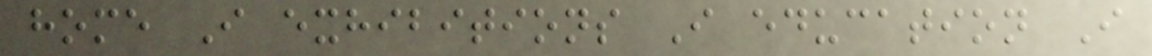home I exhibitions I education I
